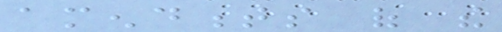amendments of the
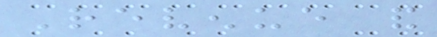Revenue and
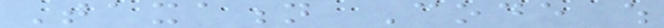Taxation Code which
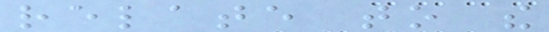relate to the
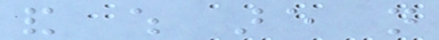and which are not
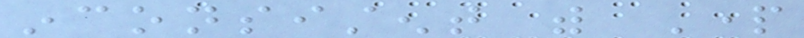inconsistent with Part
